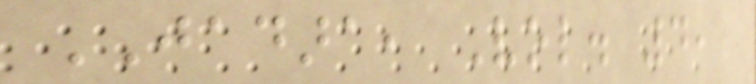JADARA, Vol. 4,
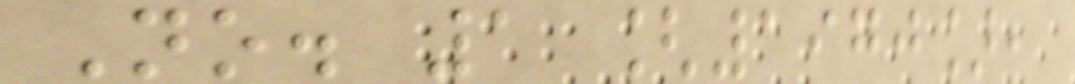No. 1 [1970],
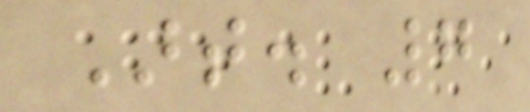Art. 7
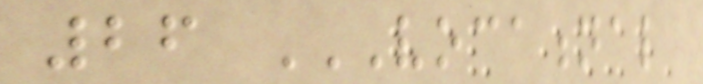26 VOCATIONAL
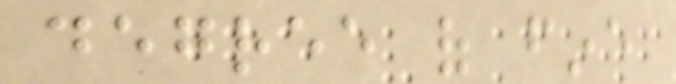degree of fine
